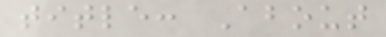title: About
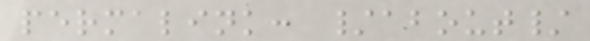permalink: /about/
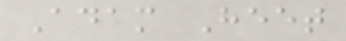Adam Heet
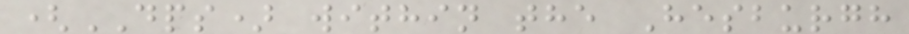(DPS) within the Hesburgh
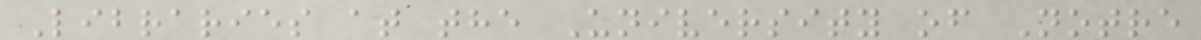Libraries at the University of Notre
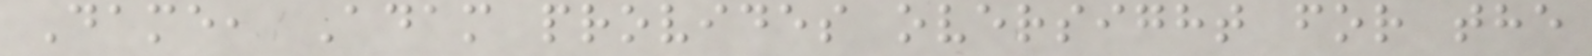Dame, Adam provides oversight for the
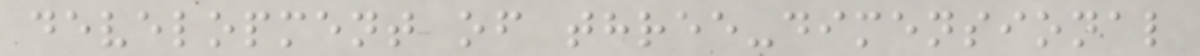development of three-dimensional
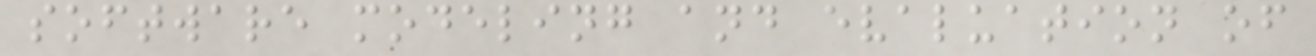software modeling and evaluation of
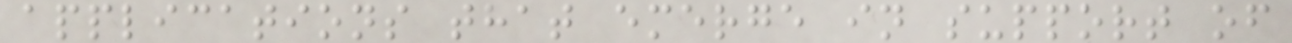applications that emerge in support of
